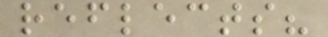reflects?
